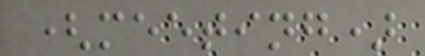(meeting)
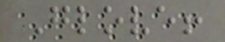Glove!
